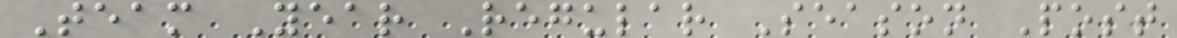Team Year Regular Season Post
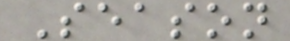Season
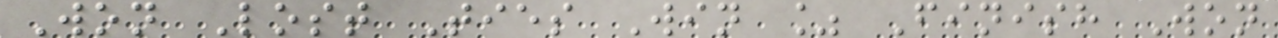Won Lost Ties Win % Finish Won
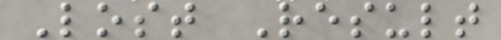Lost Result
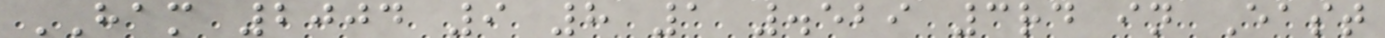HAM 2004 9 8 1 .529 3rd in East
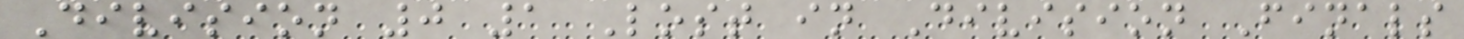Division 0 1 Lost in Division Finals
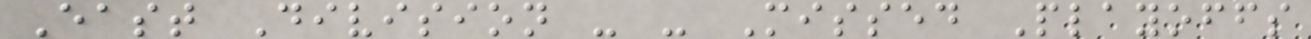East Division - - Missed Playoffs
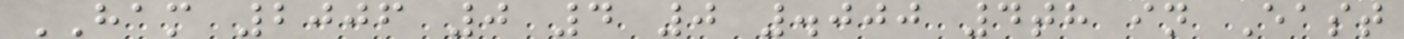HAM 2006 0 4 0 .000 4th in East
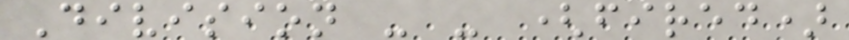Division - - (fired)
